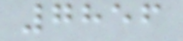7856
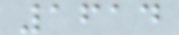1614
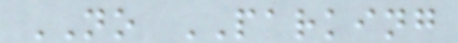NO PARKING
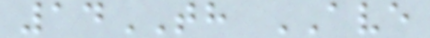14TH AVE
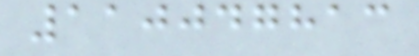110047813
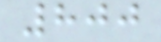800
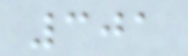301
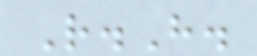R.H.
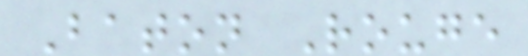Baton Rouge
